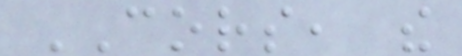CORS, the
